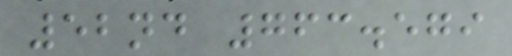52nd 763.579
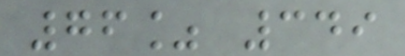76% 349
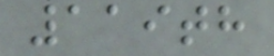119th
